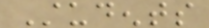Students
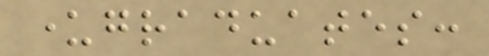undergraduates:
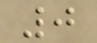0
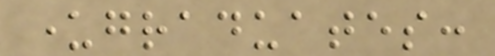undergraduates:
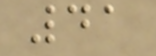41
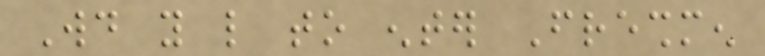Would you like to enter Freshmen
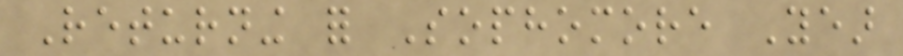Returning for Sophomore Year
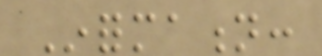Information:
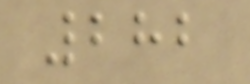282
